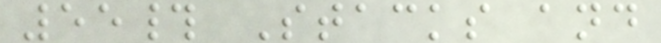55# Stacks and
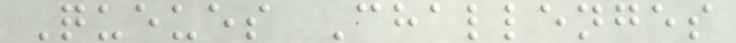Queues Challenges
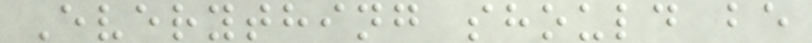Everything should be
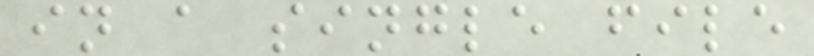in a single file
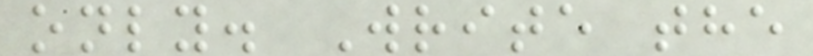only. Write the
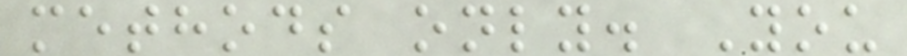methods only. You
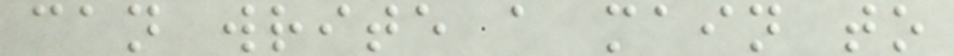can write a main to
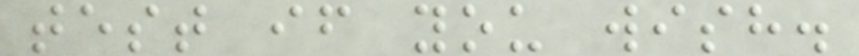test if you wish.
